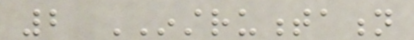2 INSTRUMENTATION
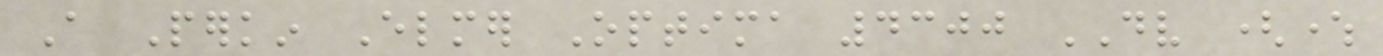A Perkin Elmer Optima 4300 DV (where
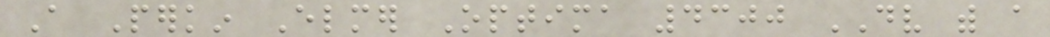A Perkin Elmer Optima 4300 DV with a
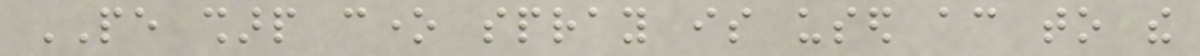PE sharp cone spray is used according to the
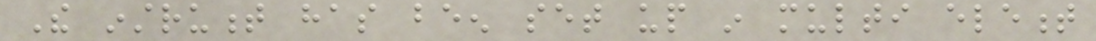The instrument has been set up in multi element
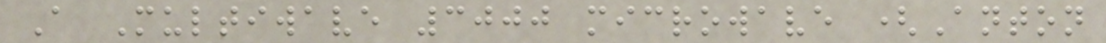A Multiwave 3000 microwave (Anton
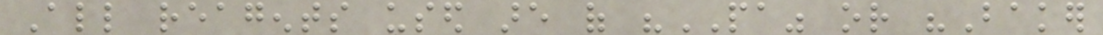All reagents used are of "PA" or "Baker
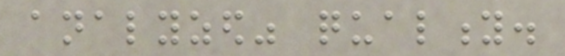analyzed" quality.
